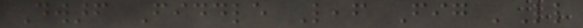Dwarf Fiddle Leaf Fig 'Little
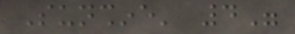Sunshine' 4"
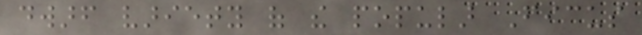dwarf variety of the popular Ficus
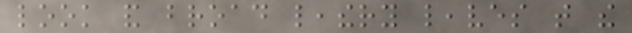look and broad leathery leaves that the
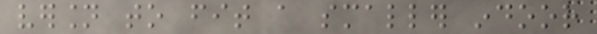version to fit a smaller indoor
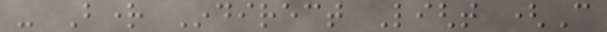- Bright Indirect Light (Can
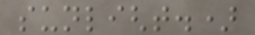sunlight.)
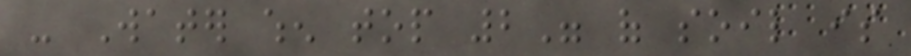- Water when top 2" of soil is
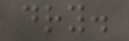dry.
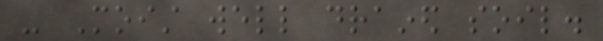- Moist well drained soil.
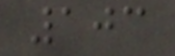103
